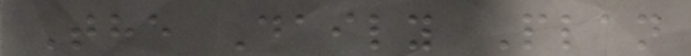The Daily Plan
